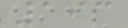193
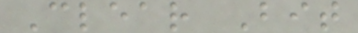Clear Bit
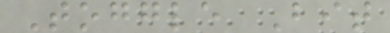Toggle Bit
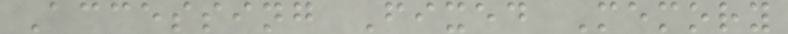Accessing Fixed Memory
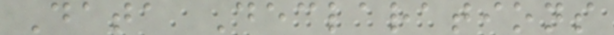Data Declarations
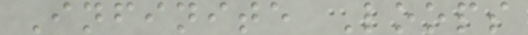Infinite Loops
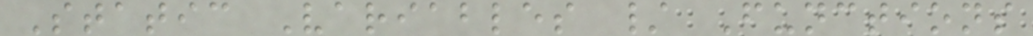Static Variables / Functions
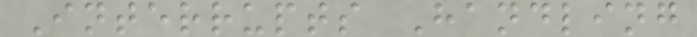Interrupts Handling
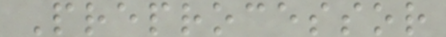Preprocessor
